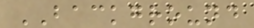BACKGROUND
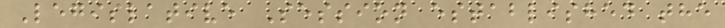Legislative Session established the
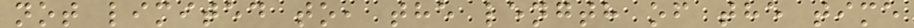not limited to, the length of the time
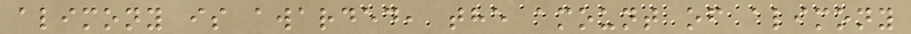alimony is awarded, the amount of alimony
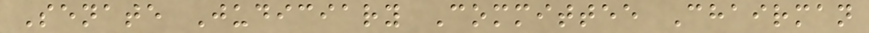Senate Judiciary Committee Chairman
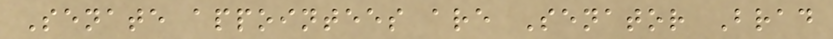Senate appointees are Senator Brad
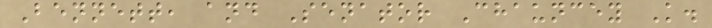Bennett, and Senator Chauncey K.
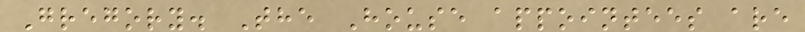Gregory. The House appointees are
